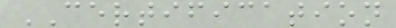CERTIFICATION
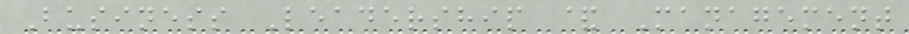Business Leadership & Management
